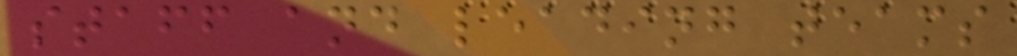staff and leading teams
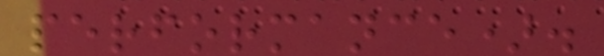performance).
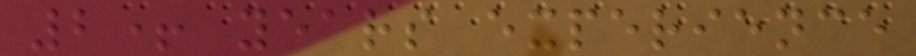2+ years experience
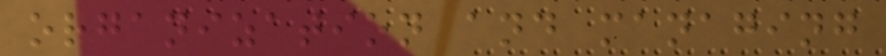organization and managing
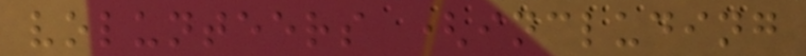volunteers (including
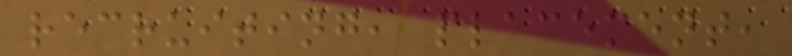recruiting, placement,
